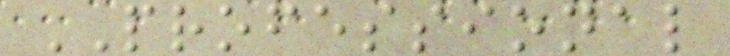PROFESSIONAL
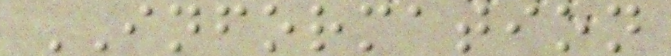INFORMATION
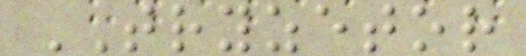TRYZETOR
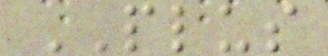PLUS
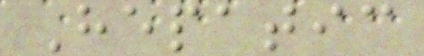Hepatic
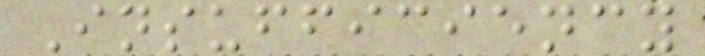Insufficiency
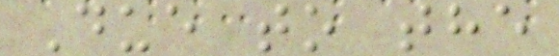Due to the
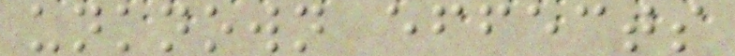unknown effects
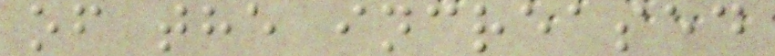of the increased
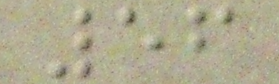56
